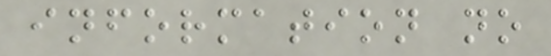information no
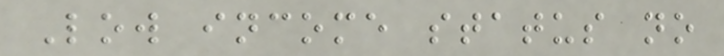Low income status no
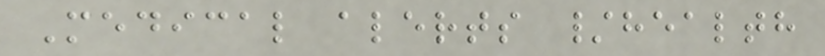Medical alerts /health
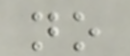no
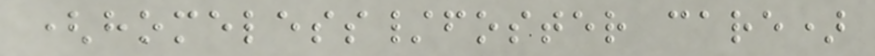(homeless/foster care)
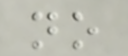no
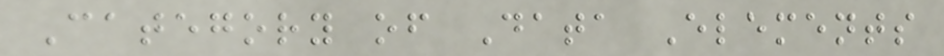Category of Data Elements
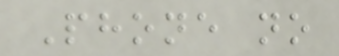Phone no
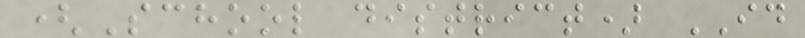(School district) ID
